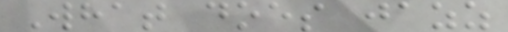What does jazz
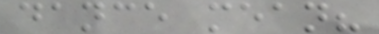dance mean?
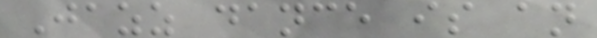Jazz dance is an
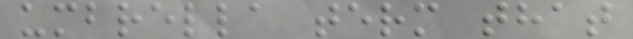umbrella term that
